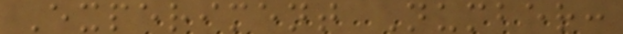Experiment Number:
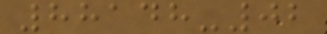88148-02
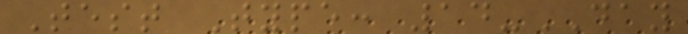Test Type: 14-DAY
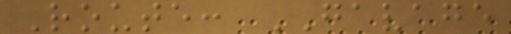Route: GAVAGE
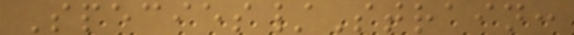Species/Strain:
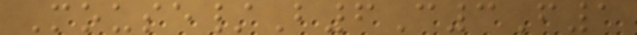Mouse/B6C3F1
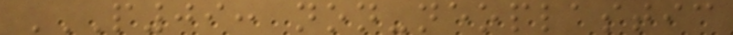P09: NON-NEOPLASTIC
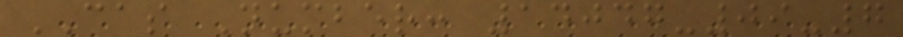CAS Number: 14047-09-7
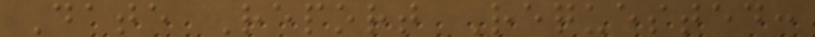Date Report Requested:
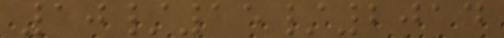10/15/2014
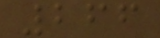266
